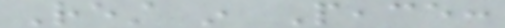Rest in Peace:
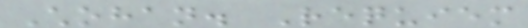Chohan. Requiem
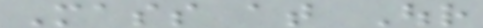Mass at Our
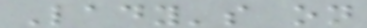Lady's on
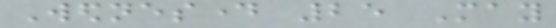Wednesday 25 May
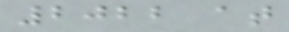2022 at
